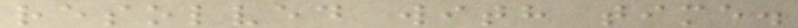resolved with time.
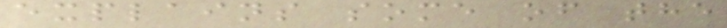explains some of the
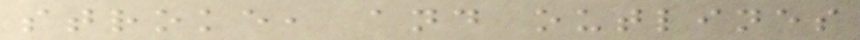stroke, and outlines
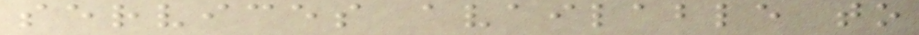services available to
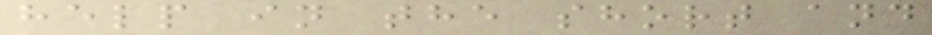help in the short and
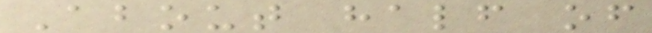About half of
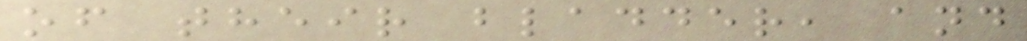of their bladder, and
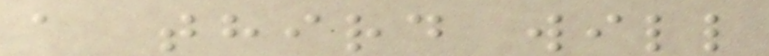a third will
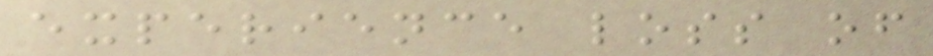experience loss of
